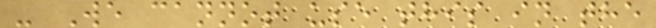- We cannot use this in the
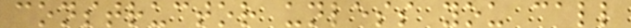constructor unless you call
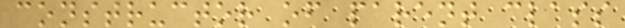constructor of parent class
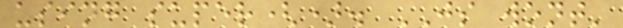using super(). JS wont'
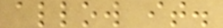allow it.
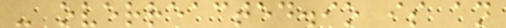- overreacted.io is an
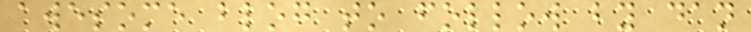awesome blog to follow by dan
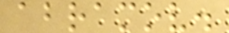abramov.
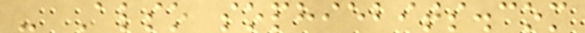- Also sophiebits.com
